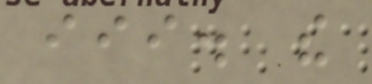iii. the
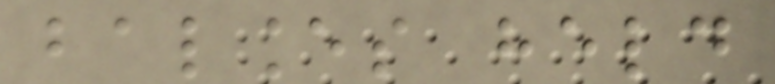balances held
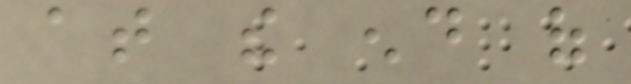at the end of
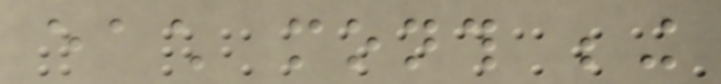each month being
